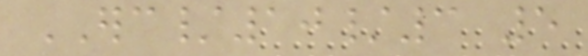ERC/10/3 5
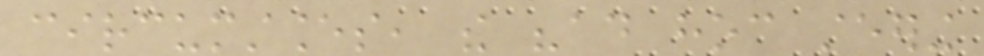circumstances, the "ad hoc steering
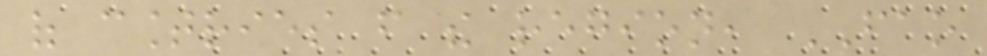of countries from the region, FAO
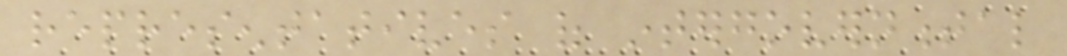representatives of intergovernmental
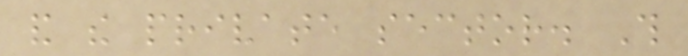and the private sector. This
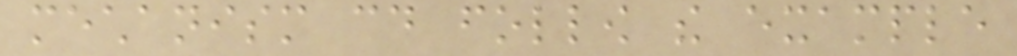mechanism could follow the example
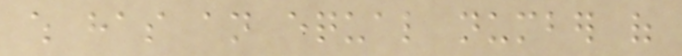which has an equal number of
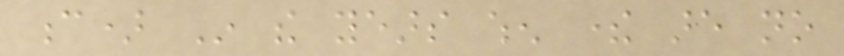c) In the years when there are no
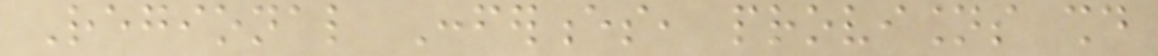Regional Conferences, provisions should
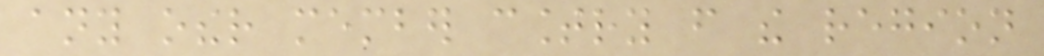any other member country from the region
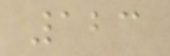123
